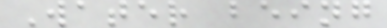Water being
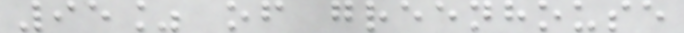95% of greenhouse
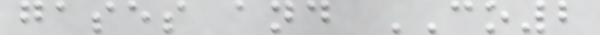gases and CO2
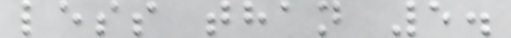less than 5.
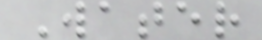Water
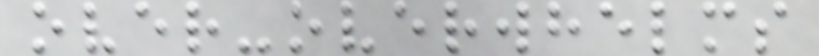over-overwhelms
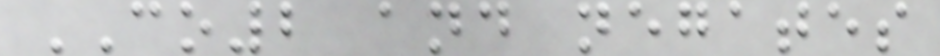CO2 and negates
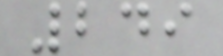249
